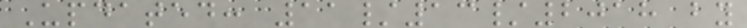Updated: 11/13/2018 by
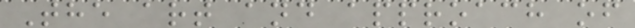The art and approach of
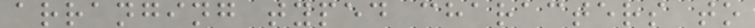arranging typed characters to
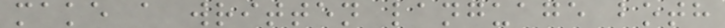make a written language both
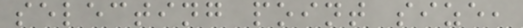selecting point size,
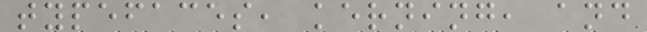typefaces, kerning, and
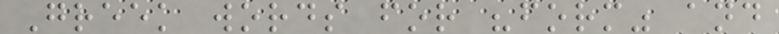Greek words for "form" and
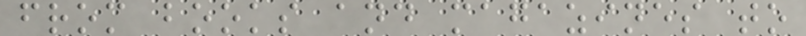from books and magazines to
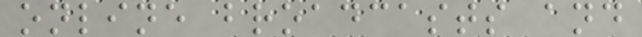online broadcasts and
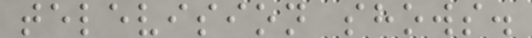television shows.
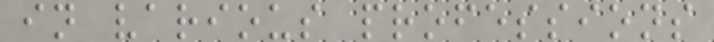in various professions
